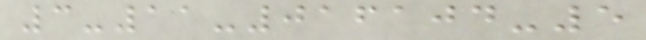3-11-016104-5
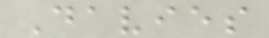Davies
